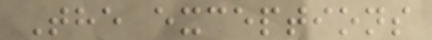The exceptions
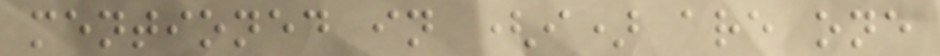mentioned in (i) are one
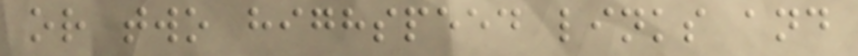or two highspeed links and
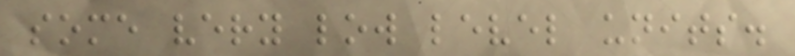some very low level units.
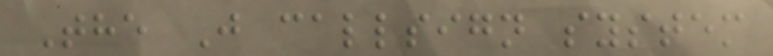The J callsign system
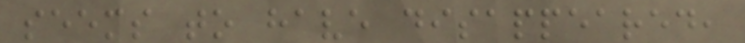seems to have disappeared,
